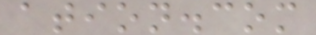ation.com
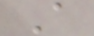A
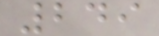249
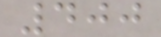400
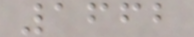1662
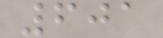601
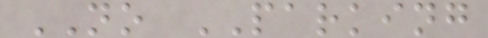NO PARKING
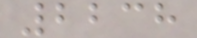2238
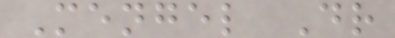Mengel Dr
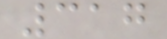317
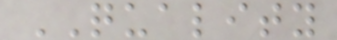QUALITY
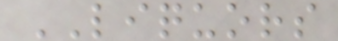LIQUORS
